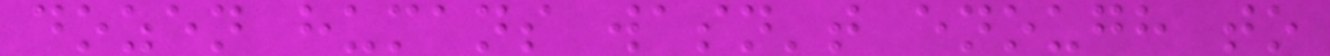dozen humans wasn't enough to
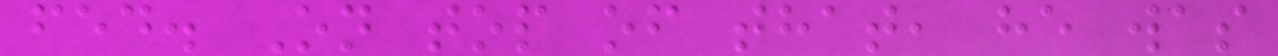fed. On top of that, he was
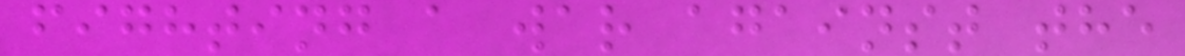fighting a war against the
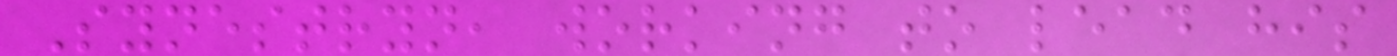Synestryn, working to lead his
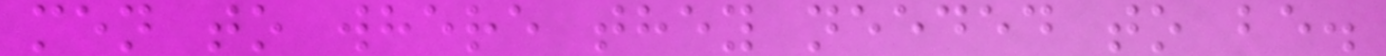men to where they needed to be.
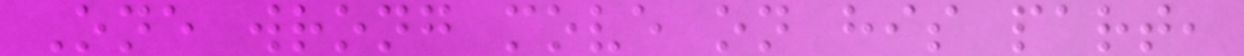One wrong move on his part,
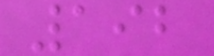192
